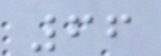66
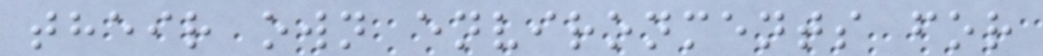their own environments for
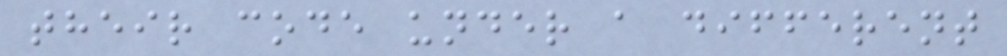their code under a different
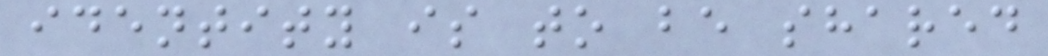identity is to be shared
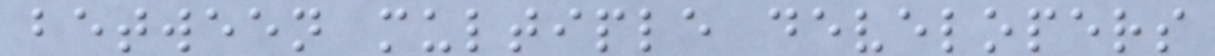between multiple developers
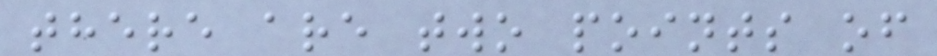there are two points of
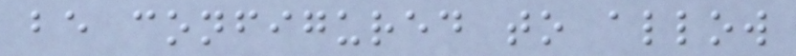be configured to allow
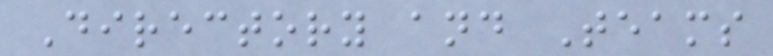Directory and Teams
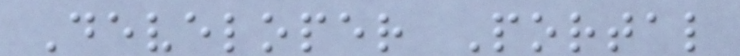Developer Portal
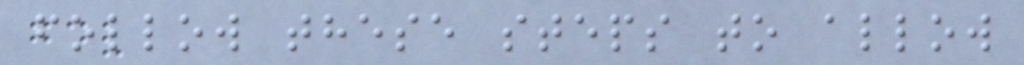follow these steps to allow
